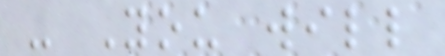- You will
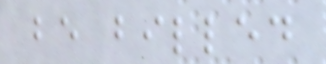be billed
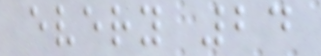every 24
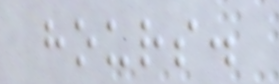hours.
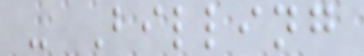- Billing
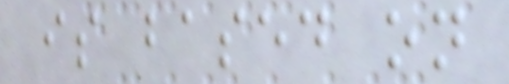is based on
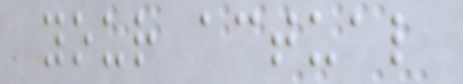your actual
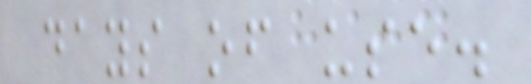days of use.
